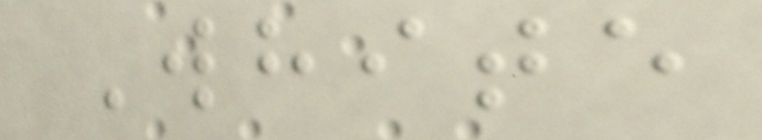White
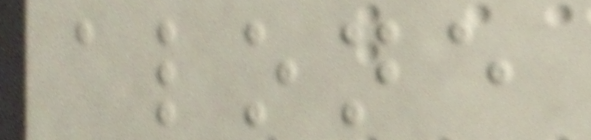alone
